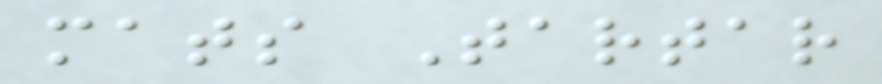mats Tartar
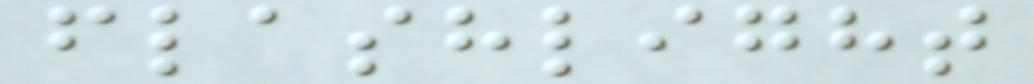flashlight
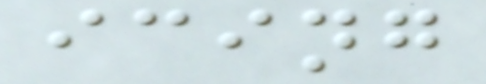icing
